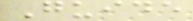Guide
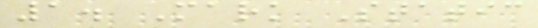1. Mark Static
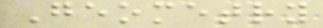Geometry
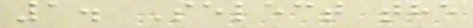1. Select the
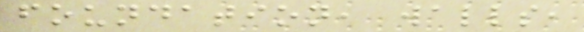foundation, walls,
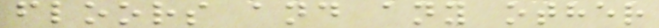floors and any other
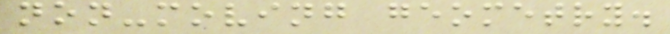non-moving geometry.
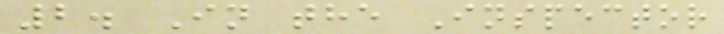2. In the Inspector
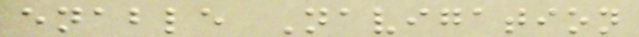enable Navigation
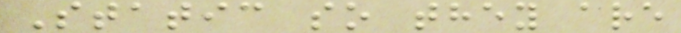Static so they are
